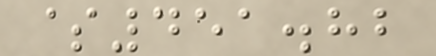$451.82
